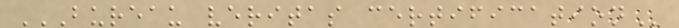BUREAU VERITAS CERTIFICATION
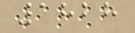1828
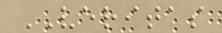VERITAS
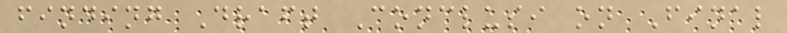finding Draft Conclusi on Final
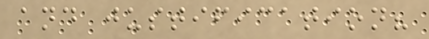and justification?
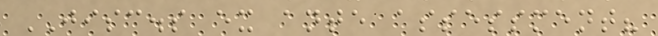JISC.s ex ante assessment?
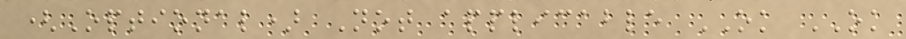(Optional) Not applicable OK OK
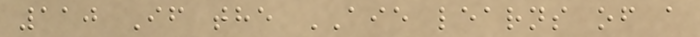110 If the AIE learns of a
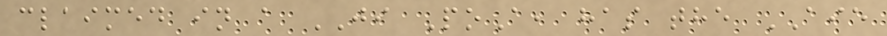claimed in a JI PoA, has the AIE
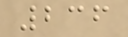236
